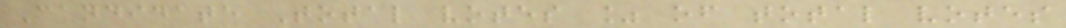Candidate Total votes % of total votes
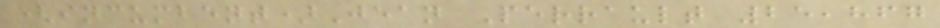(incumbent)Jean Perrault 25,867
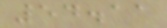54.11
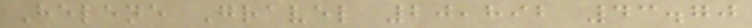Helene Gravel 20,892 43.70
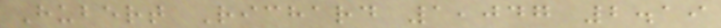Hubert Richard 1,047 2.19
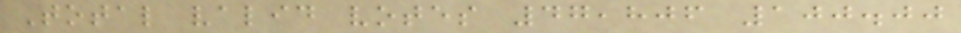Total valid votes 47,806 100.00
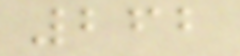262
